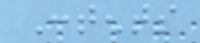Contents
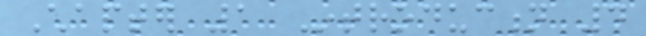Chapter 1 Introduction 4
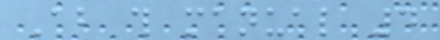About this manual 4
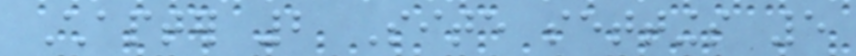Chapter 2 Site settings 5
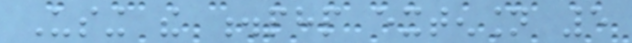Using the .php extension 5
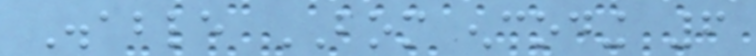Disable BOM encoding 6
